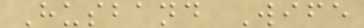Husband Wife
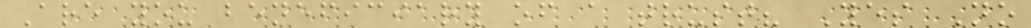Are you beneficiary of a trust? Yes No
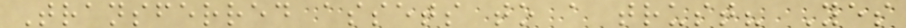Transferred assets to a trust? Yes
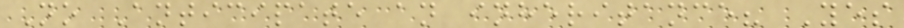No Anticipate an inheritance? Yes
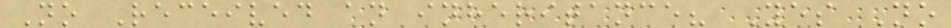No Received an inheritance? Yes No
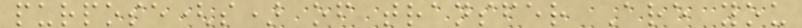purpose(s) of transfer Are you
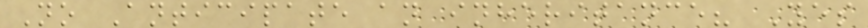No Anticipate an inheritance? Yes
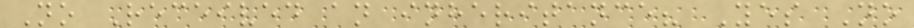No Received an inheritance? Yes No
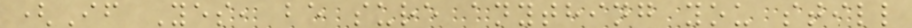(If Yes, be sure anything you still
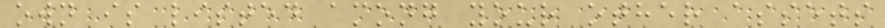own is listed among your other assets
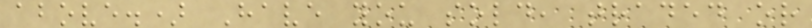above.) Have you sold, traded or
